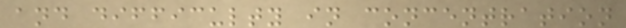and difficulty in concentration
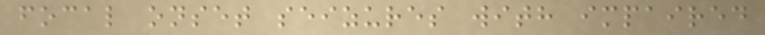focal onset seizures with impaired
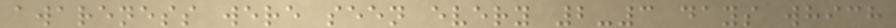awareness were seen every 2-3 days which
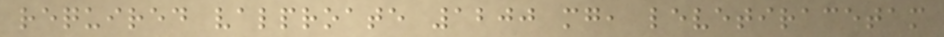required valproate 1200 mg, levetiracetam
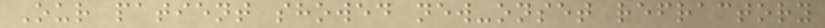Our patient showed new-onset refractory
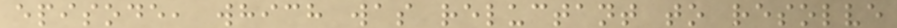episode, which was reluctant to resolve
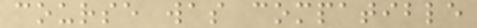course was compatible
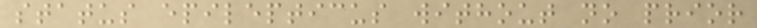status epilepticus without no prior
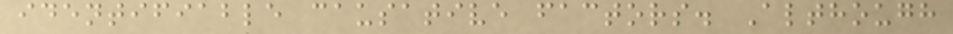identifiable causative factors. Although
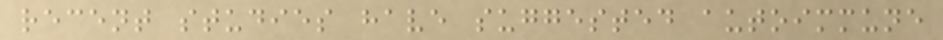recent studies have suggested autoimmune
